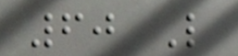60 L
